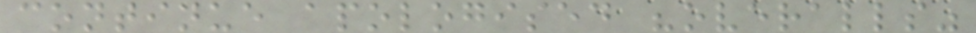continue apologised "overalls"
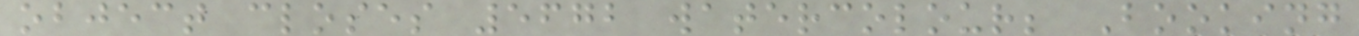object closes 5672 watercolour; Booking
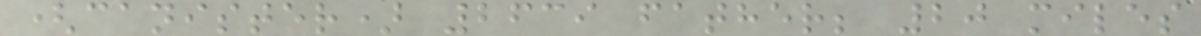(canister) 2639 father; 20 miles
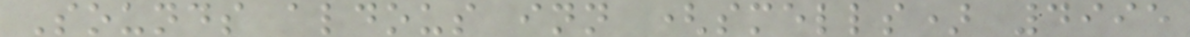Sounds aldous inn (smells) 4995
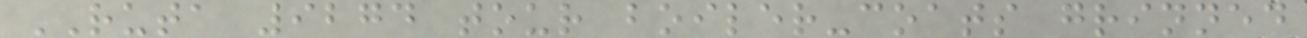RUTA 9274 tour boiler-coats grinned
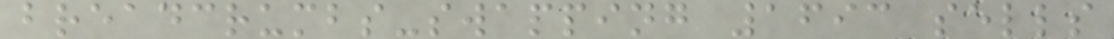breadcrumbs-swapping 1693 sells
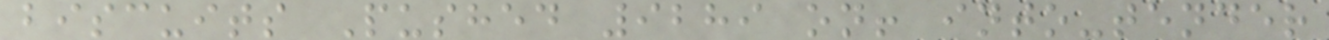biscuits Pushed 9289 on! into-tender
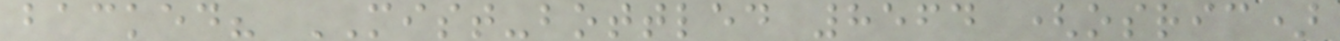backed? MIST-bottled 8564 (osric)
